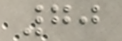70
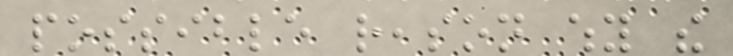possible reason why the
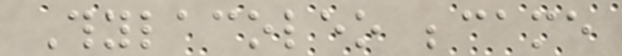Thylacoleo became
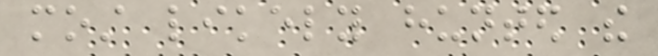most likely hunted the
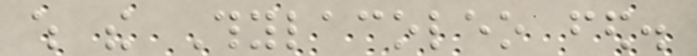which the Thylacoleo fed.
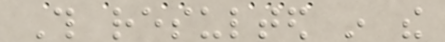This resulted in the
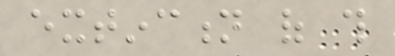extinction of this
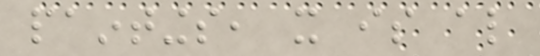paintings, it is also
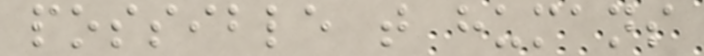possible that humans
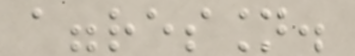aggression.
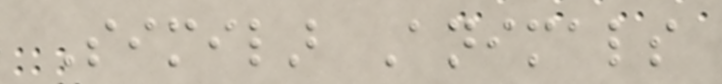Similar Animals
